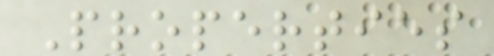Properties
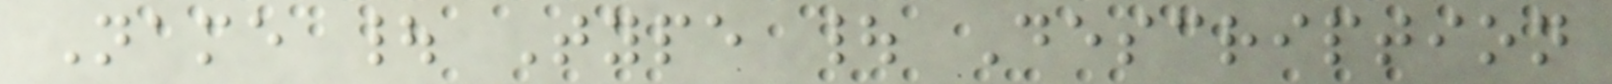Name | Type | Description
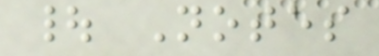| Notes
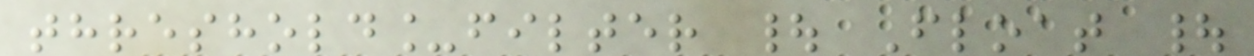threshold_filter | Float |
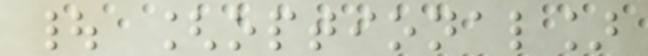| [optional]
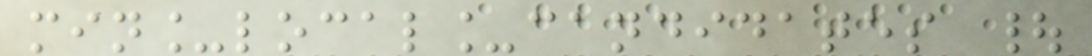min_local_candidates |
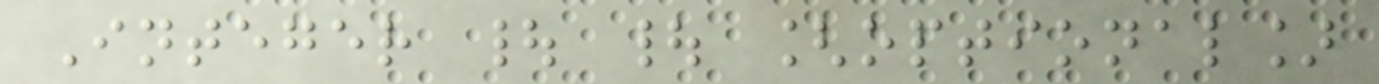Integer | | [optional]
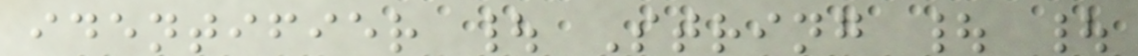identifier | String | |
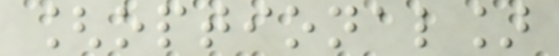[optional]
